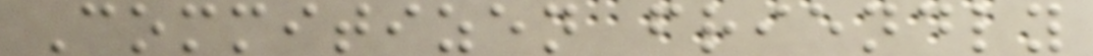Commitizen friendly
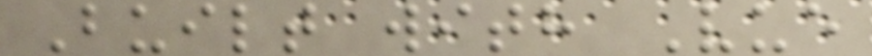Built with Vue
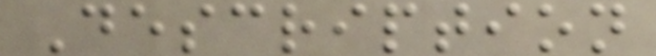Description
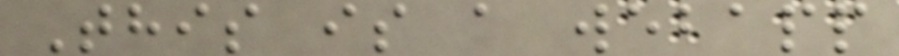This is a webapp
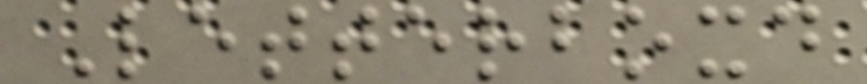Letterboxd
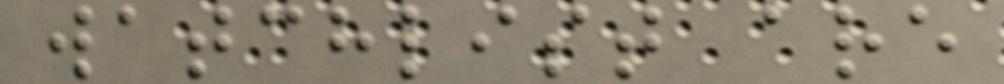watchlist are
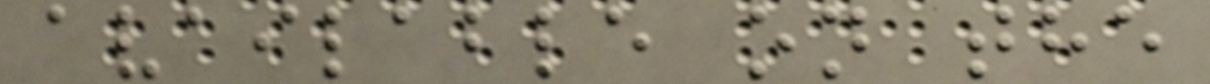available on the
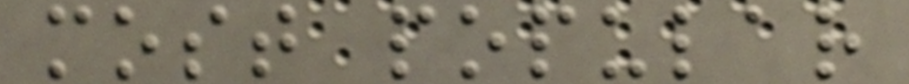most popular
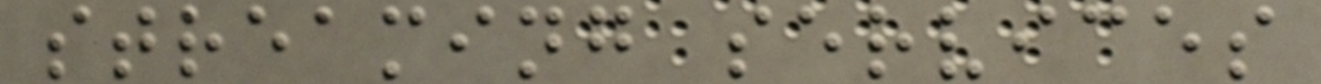streaming services
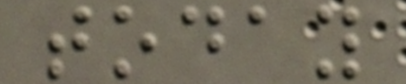today
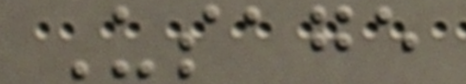Usage
